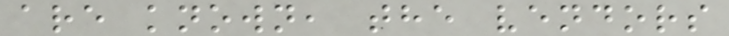are known, the vendors
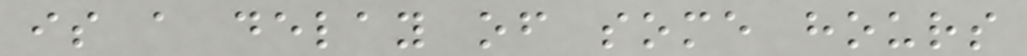is a delay of some hours
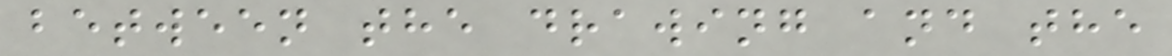between the drawing and the
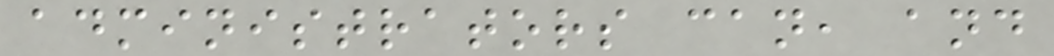administrators can, and
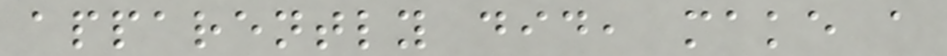apparently did, make a
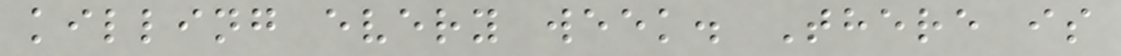killing every week. There is
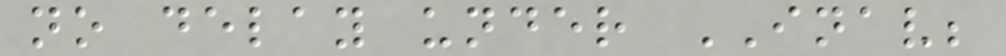no delay under INAV;
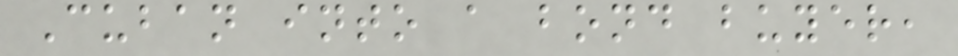Cuban into a bond buyer,
